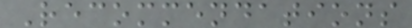Recommendations
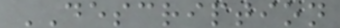DESCRIPTION
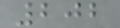202
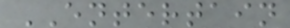ENTERTAIN
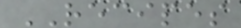RECIPES
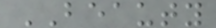BEAUTY
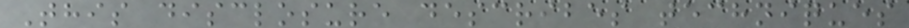This disclosure describes techniques
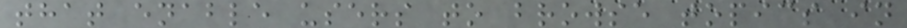that enable users to browse topics in
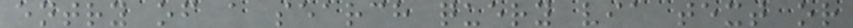entry of a search query via text or
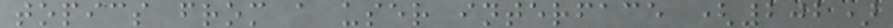topics from a user interface (202)
